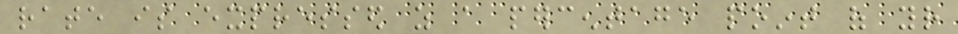rate is expressed as a percentage point of your
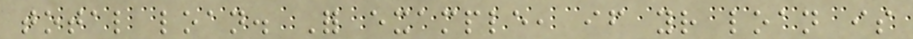total loan. For example, if your loan is
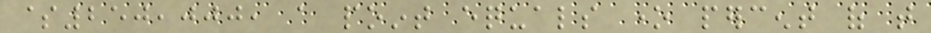$250,000, a point equals one percent of that
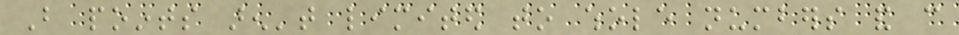But points aren't limited to whole numbers and can
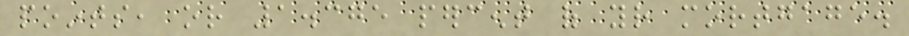points, or 1.375 percent of your mortgage.
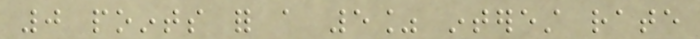0 points for a 5% interest rate
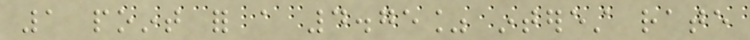1 point for a 4.75% interest rate
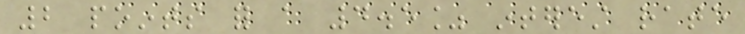2 points for a 4.5% interest rate
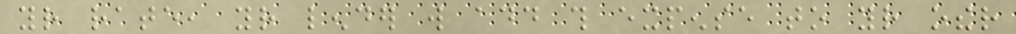your rate, your lender will add this expense to your other
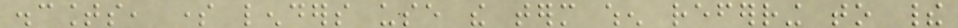discounts, some lenders use the term when referring to their
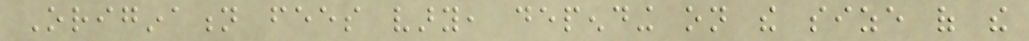Origination fees vary, depending on the size of the
